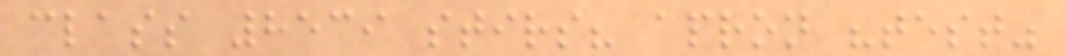class 8539 stirs? apron "test"
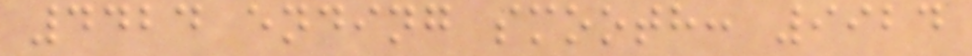4424 ending smooth: 9924
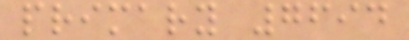primary 7694
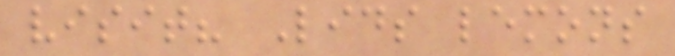visit? Lids lemons
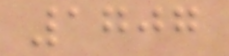1707
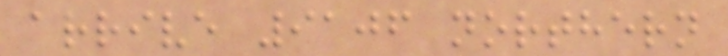arrive 9106 northern
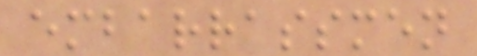embarrassmen
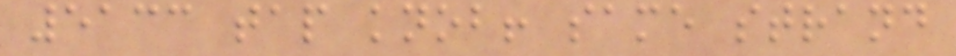5133 tap knob! same strand
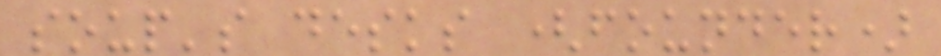soup's desks (founder)
